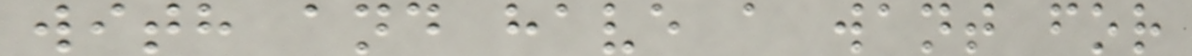with and have a want for
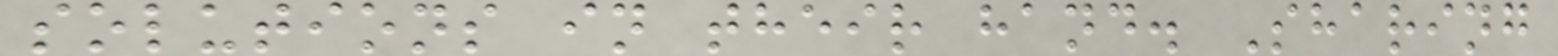solutions in their hand. Sharing
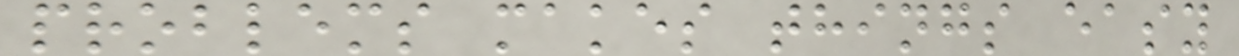problems makes things easy
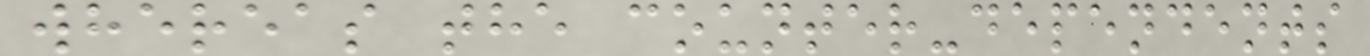whereas the counter-dependents
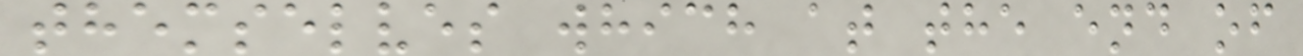themselves which at the end of
